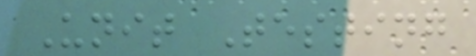Unit Testing
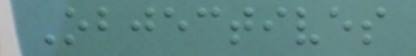Objectives
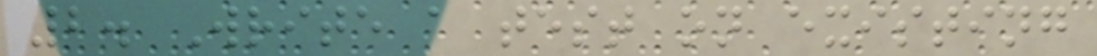2. Write a test on existing
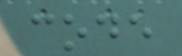code
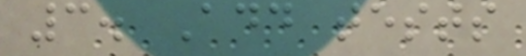3. Add tests
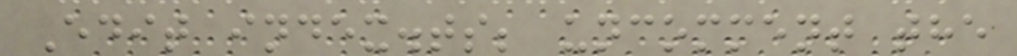Edit index.ts; uncomment the
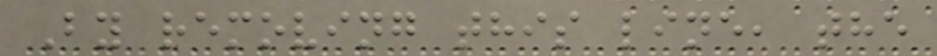By removing this line, the
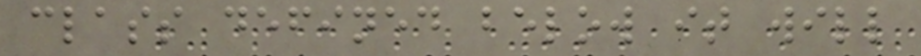class defined below it will
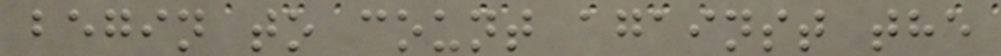begin to count against the
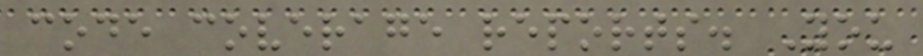code coverage reports. You
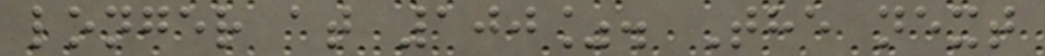longer at 100%. The next
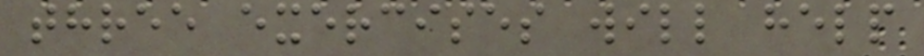three exercises will help
